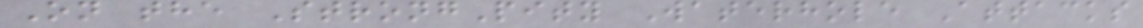On the StrongPity Waterhole Attacks
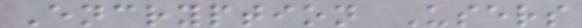Encryption Users
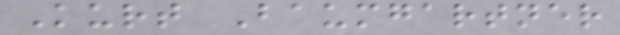Kurt Baumgartner
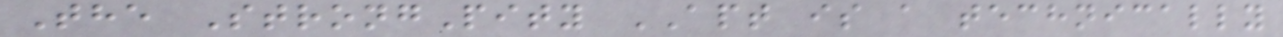The StrongPity APT is a technically
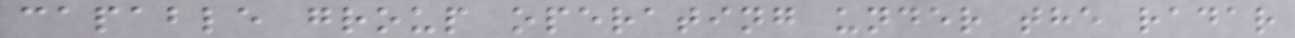capable group operating under the radar
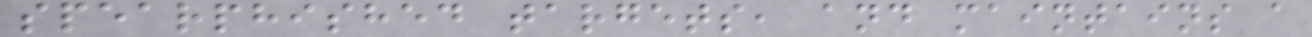spearphished targets, and maintains a
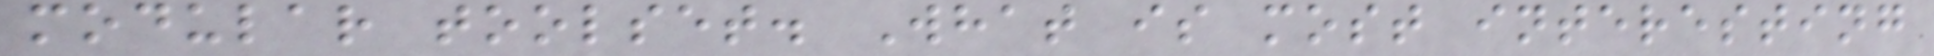modular toolset. What is most interesting
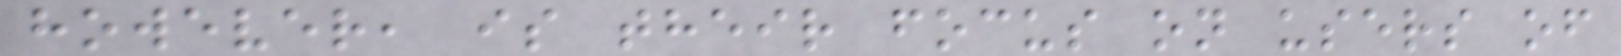however, is their focus on users of
